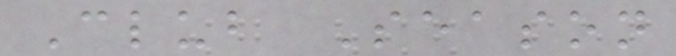Club Season
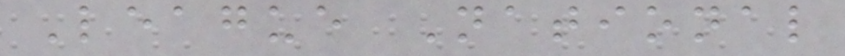League National
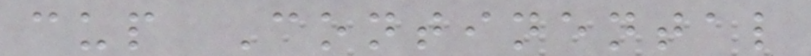cup Continental
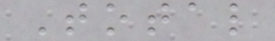Total
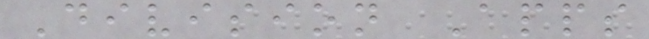Division Apps
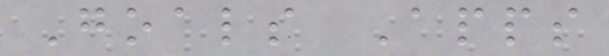Goals Apps
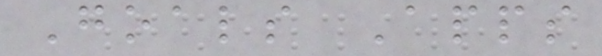Goals Apps
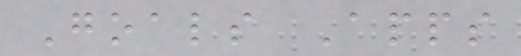Goals Apps
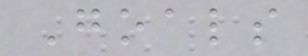Goals
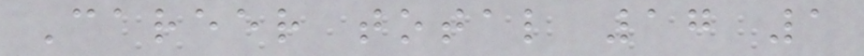Career total 17 1
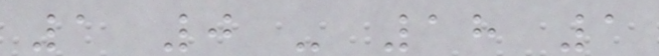1 0 - 18 1
